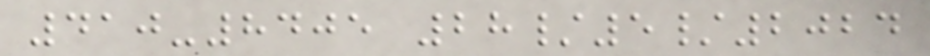410-8405 28/5/2024
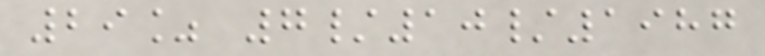29% 7/10/1987
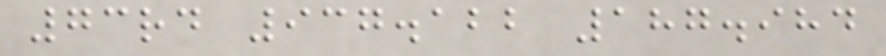73rd 937.122 187.984
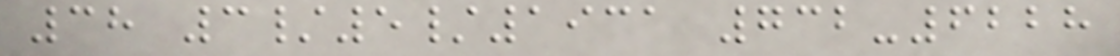38 3/5/1931 732-6228
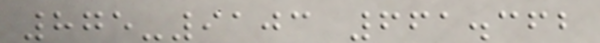875-9103 661.362
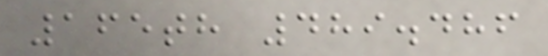165th 489.486
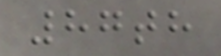87th
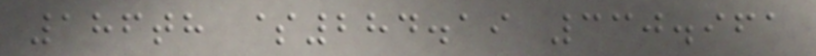186th $284.19 330.961
